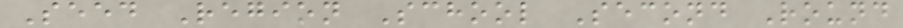Seed Region School Second Round
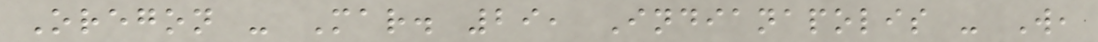Oregon - Mar. 29, Indianapolis - W,
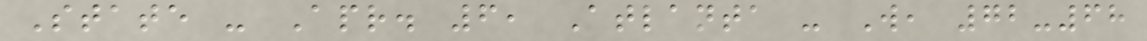State - Apr. 6, Atlanta - W, 72-68
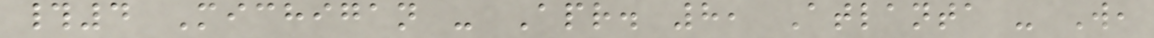#4 Michigan - Apr. 8, Atlanta - W,
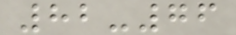82-76
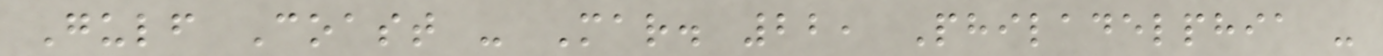Gulf Coast - Mar. 22, Philadelphia -
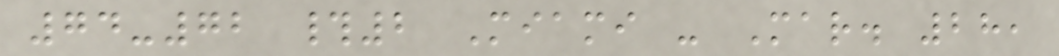74-72 #2 Miami - Mar. 28,
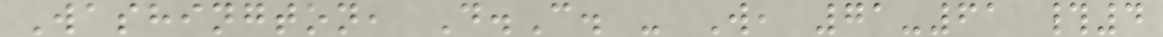Washington, D.C. - W, 71-61 #4
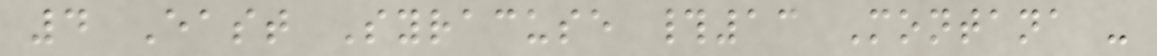4 East Syracuse #13 Montana -
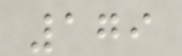179
